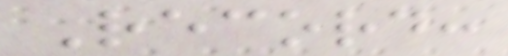Record:
